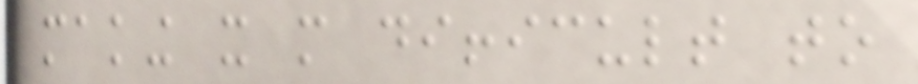making it more difficult to
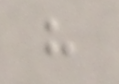have
